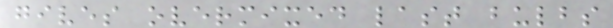gives overmixed last bulbs
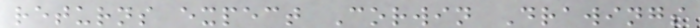returns expect Corwin Drawings
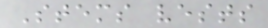Stems vests
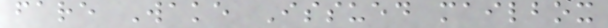fare Wake Issued mailbox
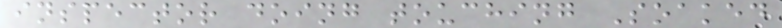inspector doing touching Soaked
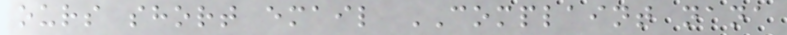ours short email COMPLAINT nana
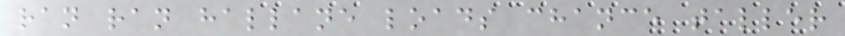ran ran hallane loads chance taller
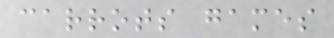carrots games
